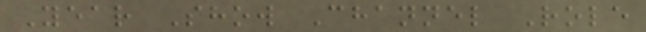Year Show Channel Role
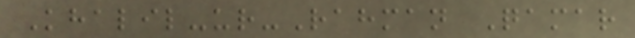Khalil-ur-Rahman Qamar
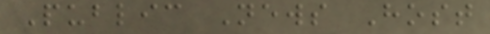Public News Host
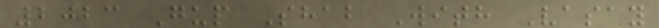2023 Gup Shab With Vasay
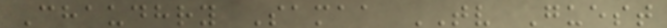Chaudhry Samaa TV Guest
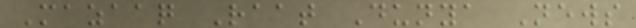Mazaaq Raat Dunya News
